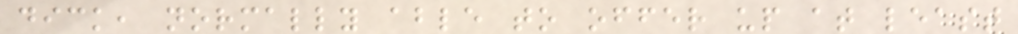dick, normally able to offer up at least
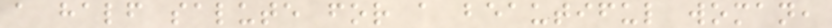a half salute for a beautiful woman,
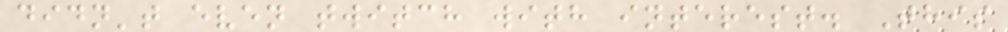didn't even twitch with interest. This
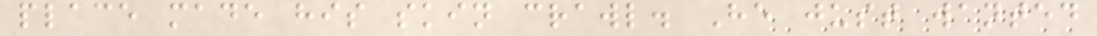place made his skin crawl. He just wanted
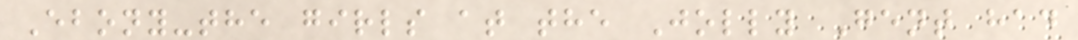Ebony-the girls at the Jolly Gent had
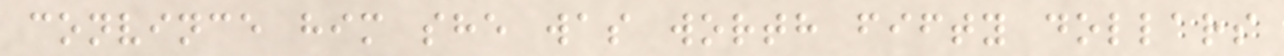convince him she was worth fifty dollars
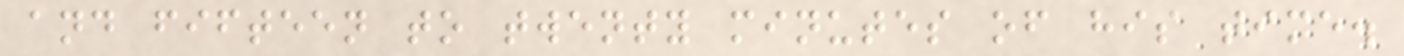and fifteen to twenty minutes of his time.
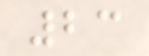23
